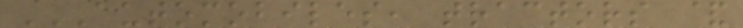AUTOMOBILES, TRACTORS &
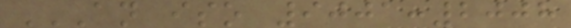AN ISO 9001:2008
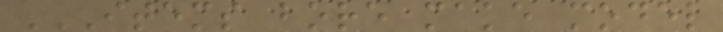ITEMS BORE MAKE MODEL
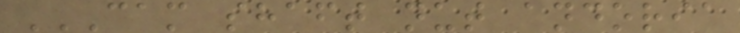CAM SHAFT NUT ANDORIA
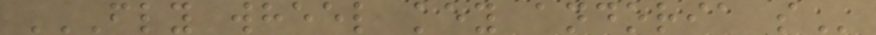FLY WHEEL KEY ANDORIA S
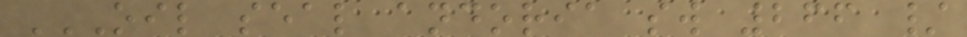OIL SEAL ANDORIA SW 266 /
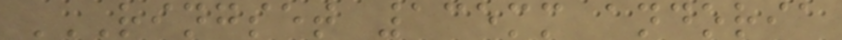RINGSET 135MM ANDORIA
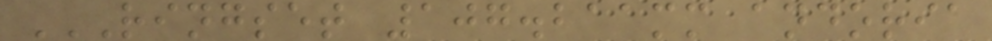RINGSET 107.211MM ANDORIA
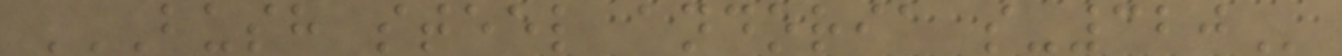BUSH STEEL ANDORIA S-320
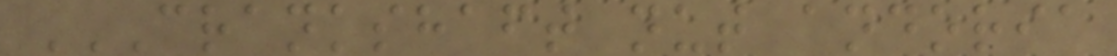CRANKSHAFT NUT ANDORIA
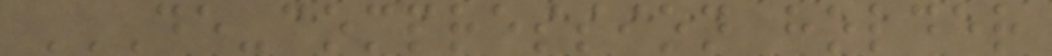DE-COMPRESSION HOLDER
